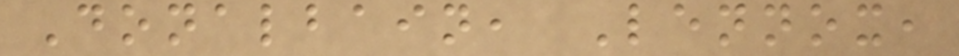Donalbain, Lennox,
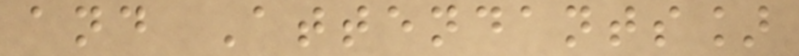and Attendants]
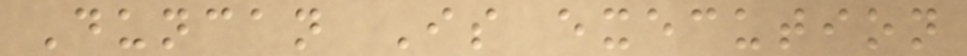Duncan Is execution
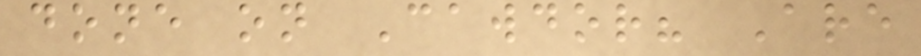done on Cawdor? Are
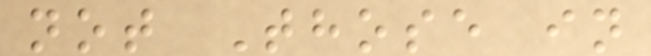not Those in
